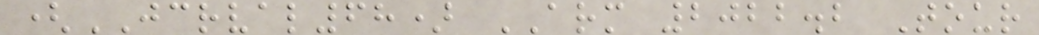(JCRVAL68) ARM 2022.2 Tour
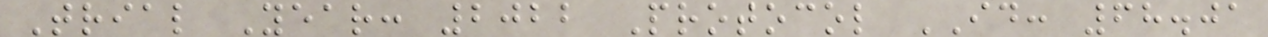Trial Year: 2022 Protocol ID: 68.01
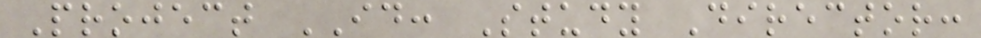Project ID: Study Director:
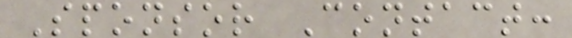Sponsor Contact:
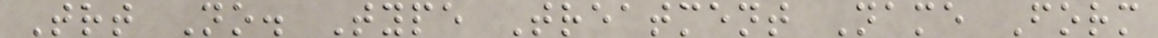Trt No. Type Treatment Name Form
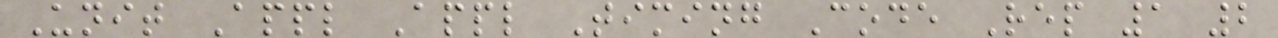Unit Appl Appl Timing Code Rep 1 2
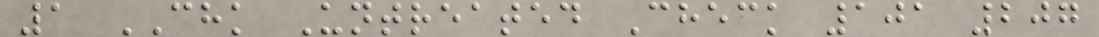1 CHK Untreated Check 101 207
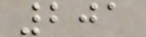201
